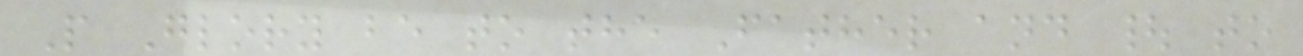P Glory be to the Father and | to
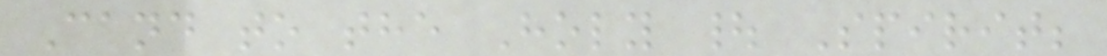Cand to the Holy | Spirit;
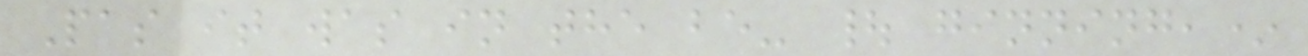Pas it was in the be- | ginning,*
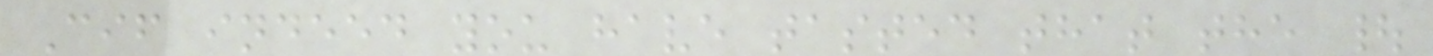Cif indeed you have tasted that the |
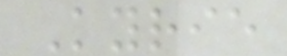Kyrie
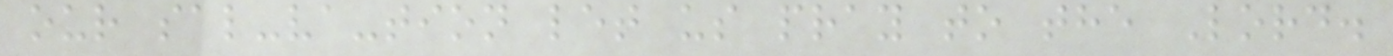our sal-va-tion let us pray to the Lord.
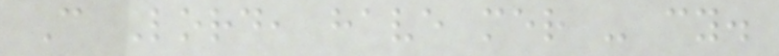C Lord, have mer - cy.
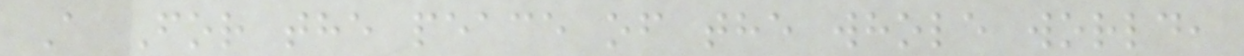A For the peace of the whole world,
